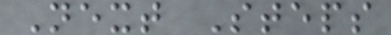Next Steps
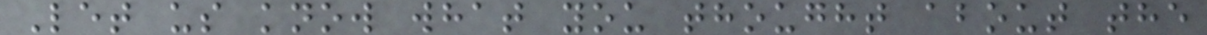Let us know what you thought about the
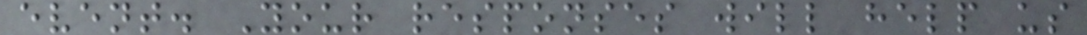event. Your responses will help us
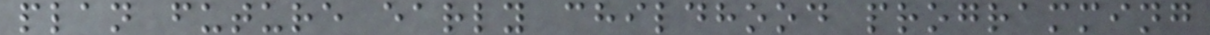plan future early childhood programming
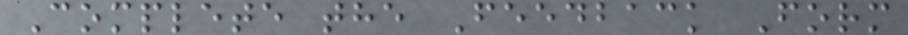Complete the Feedback Form
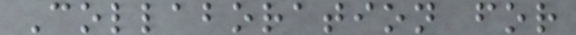Collaboration for
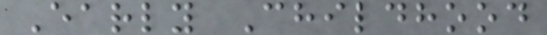Early Childhood
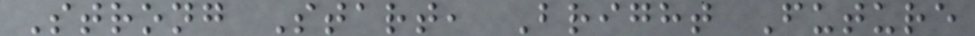Strong Start, Bright Future
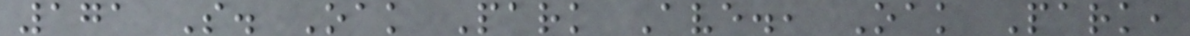171 S. Oak Park Ave., Oak Park,
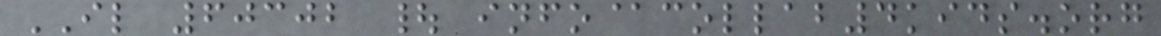IL 60302 | info@collab4kids.org
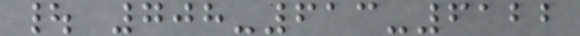| 708-613-6122
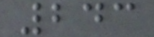243
